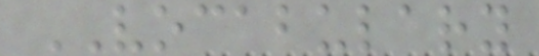VOCABULARY
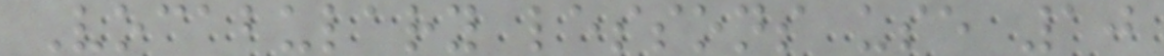Vocabulary lessons use 10
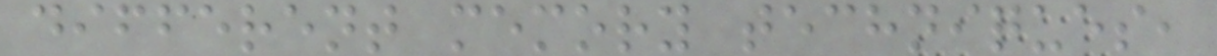different memory techniques,
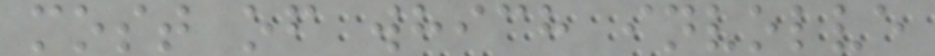most of which involve
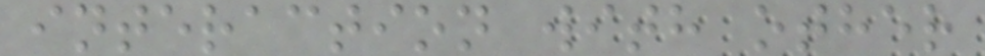interaction with other
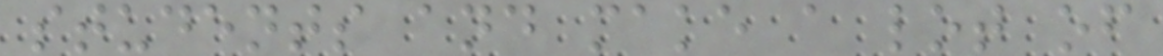students and make a lot of
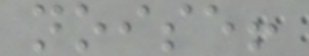noise!
